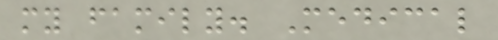my family. Medical
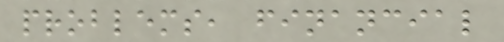problems, financial
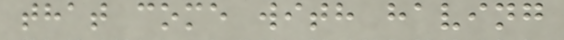that come with having
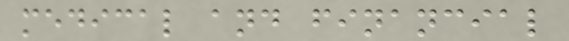medical and financial
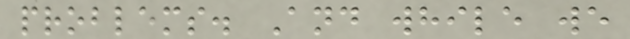problems. And while we
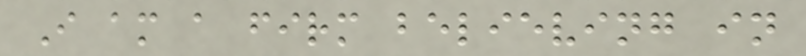I am a firm believing in
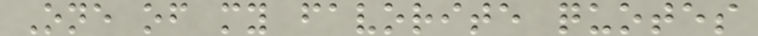One of my favorite quotes
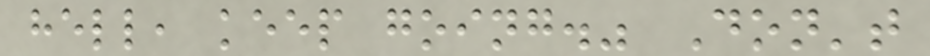hell, keep going." Don't
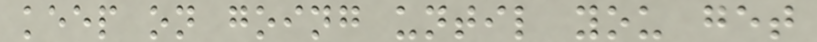keep on going until you get
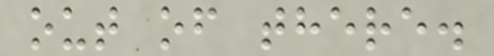out of there.
